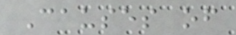Causes of
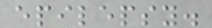epilepsy.
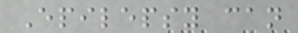Epilepsy can
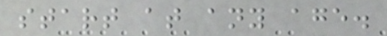start at any age.
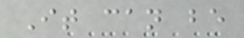It can be
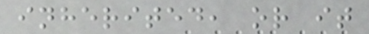inherited, or it
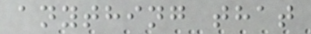anything that
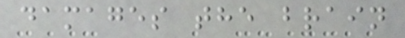damages the brain
